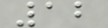12
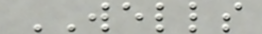WELLS
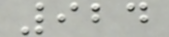924
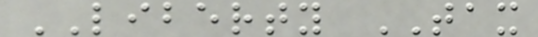LIBERTY TAX
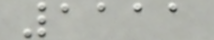1111
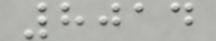8014
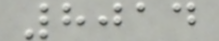8014
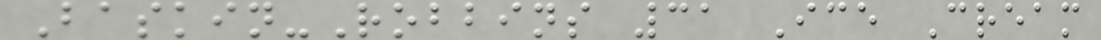Baskin-Robbins 31 Ice Cream
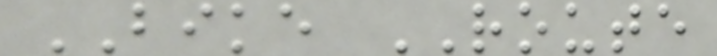BIKE ROUTE
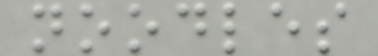noodles
